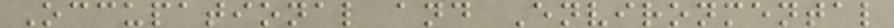Occupational and Environmental
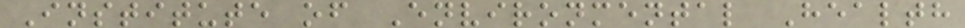Institute of Environmental Health
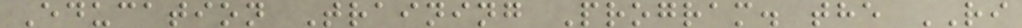Education Training Program. the RI
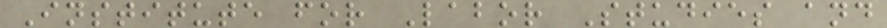Institute for Labor Studies and
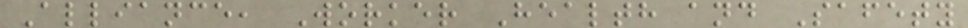Alliance, Worker Health and Safety
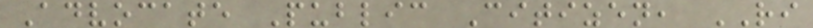Advocate Public Citizen, RI
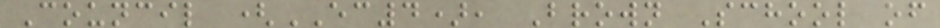Council (EC4), Brown School of
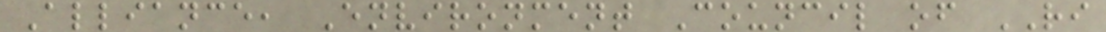Alliance, Environment Council of RI
